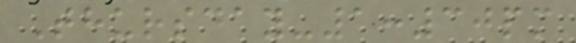Thursday-1:30pm
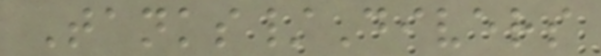Tanks/Divers
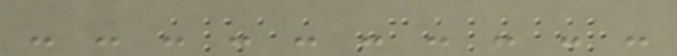- - - - - - - - - -
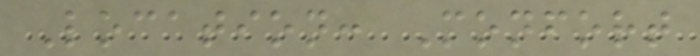Location: Monfort
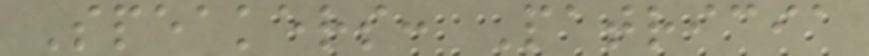Speakers: Patricia
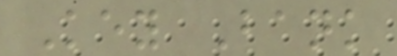Key Bank
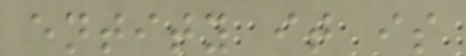entity it is
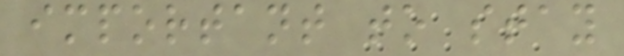important to stay
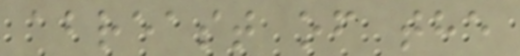abreast of the
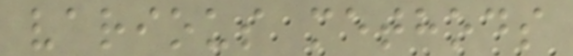various methods
